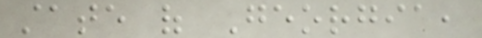state of Georgia,
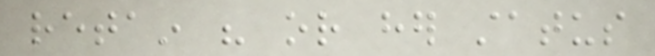retain his or her status
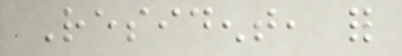Resident, for
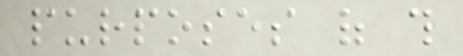purposes of this
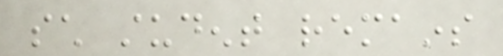such student remains
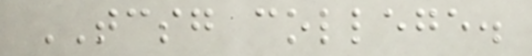TCSG college.
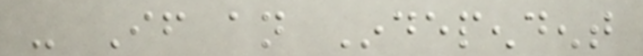- If an Independent
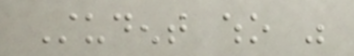Student who was
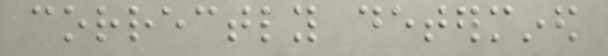correctly determined
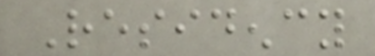Residency
